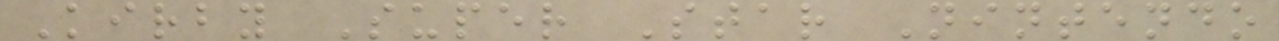Kirby Super Star Nintendo
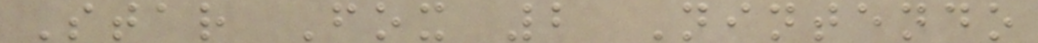Star Fox 2 Nintendo
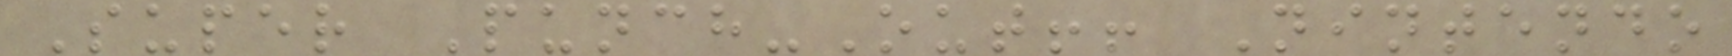Super Punch-Out!! Nintendo
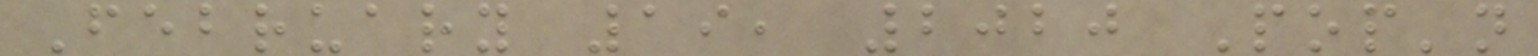February 19, 2020 Pop'n
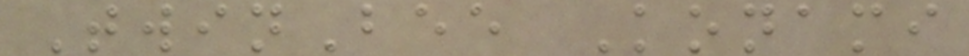TwinBee Konami
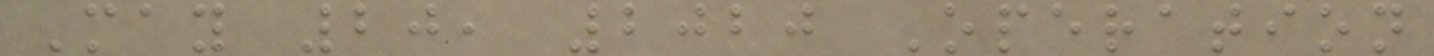May 20, 2020 Operation
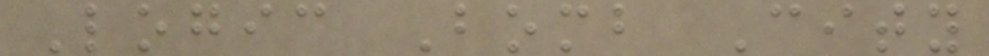Logic Bomb City
